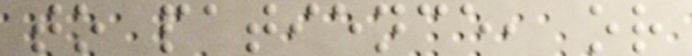to patience, or
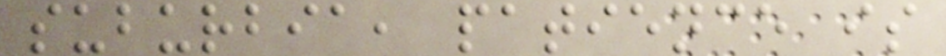suburbia, patience is
